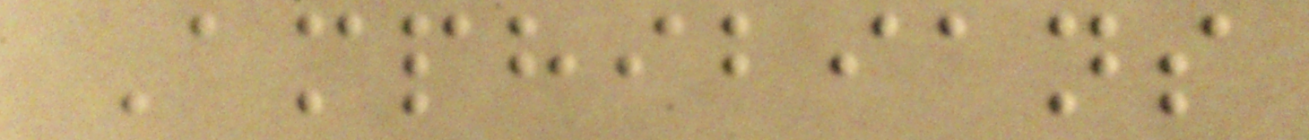Amphibians
